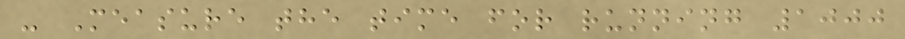- Measure the time for running 1000
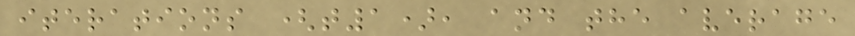iterations (t1), and the average
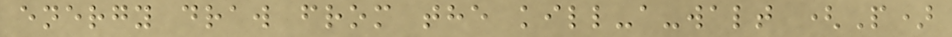energy draw from the kill-a-walt (P)
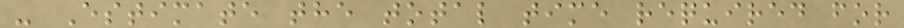- Estimate the total time required for
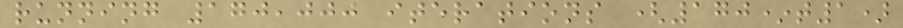running 170,000 iterations (170*t1)
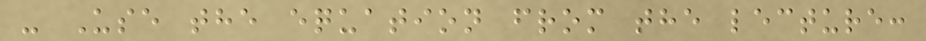- Use the equation from the lecture:
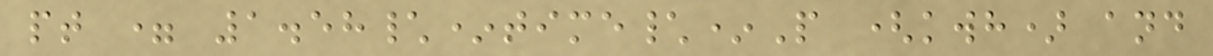pt = 1.58\*time\*P (kwh) and
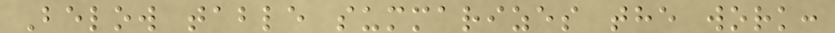Below table summarizes the work:
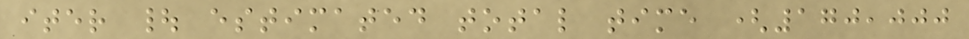iter | estimated total time (170,000
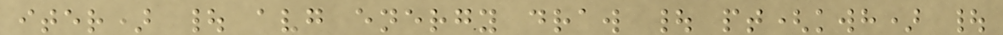iter) | avg energy draw | pt(kwh) |
